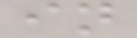in
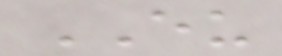EU
